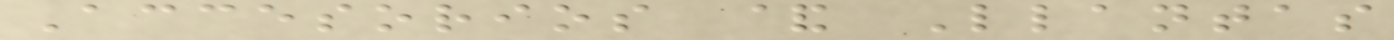Accesorios & Llantas
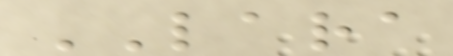LARA
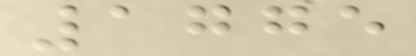1775
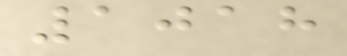1018
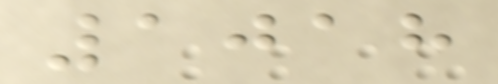1018
